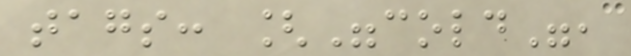tags: ["cold",
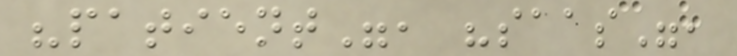"patient", "saas",
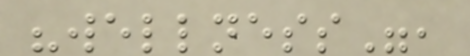"wellness",
